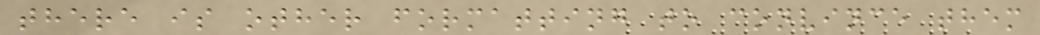there is other formatting to convince them
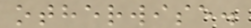otherwise.
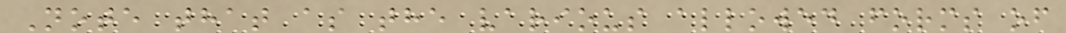Note that as the various allowed forms of
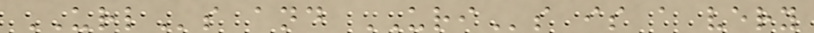URLs and URIs is a very
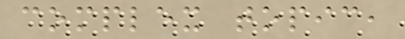complex topic,
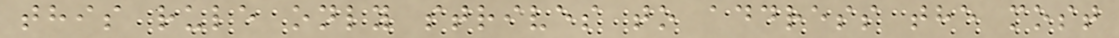this rule only strives to address the most
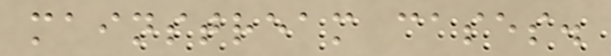mainstream cases.
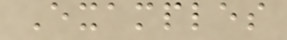Examples
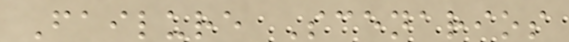Failure Scenarios
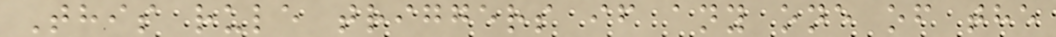This rule triggers if any one of the
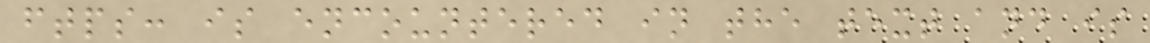ftps: is encountered in the text and is
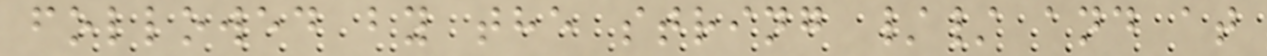followed by the string // and at
